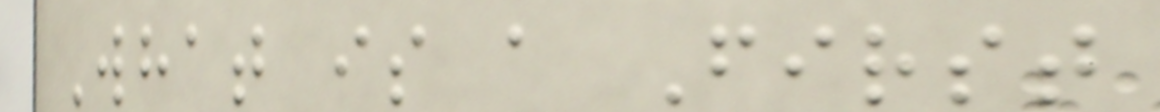What is a First
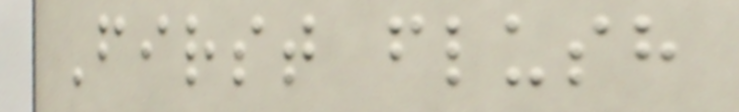First flush
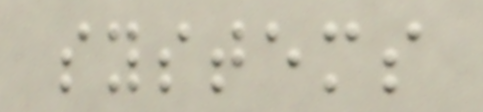systems
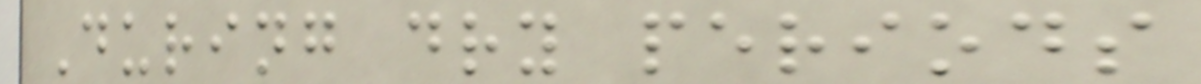During dry periods
